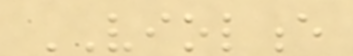VIOLENCE
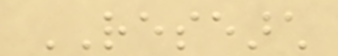RESEARCH
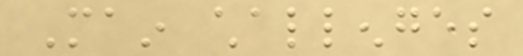Main challenges
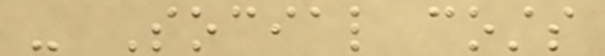- Social costs
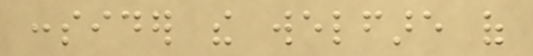consider the welfare of
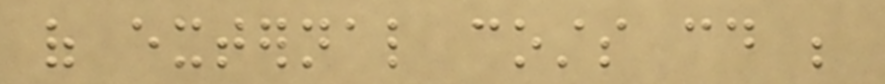of external costs could be
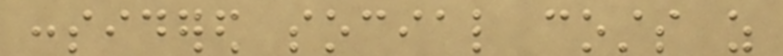considered social costs as
